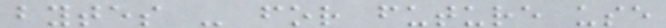bytes - for future use
